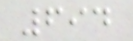694
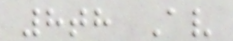8th Av
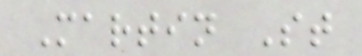Martin St
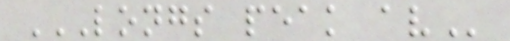LONGS PEAK AV
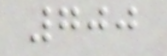700
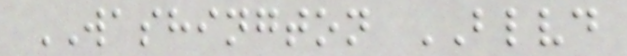WASHINGTON BLVD
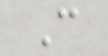C
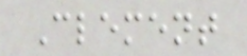Clement
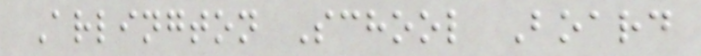Arlington School Board
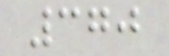370
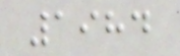1984
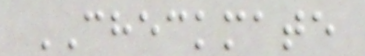CHECKMATE
